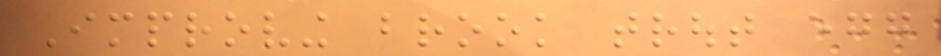Improving brook trout egg
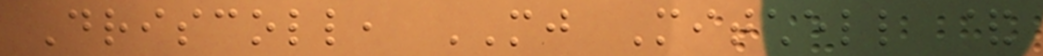Driscoll, MJ Mitchell &
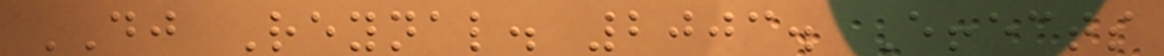DJ Reynal. 2003. Effects
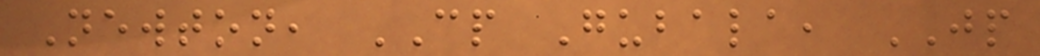Newton, CP Gubala, JP
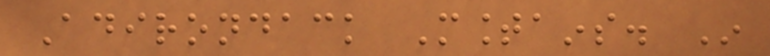Adirondack Mountains. In
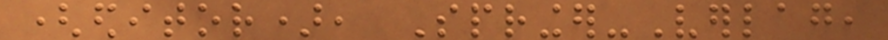(editor), Springer-Verlag,
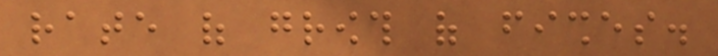rate of growth of fishes.
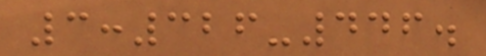3:326-446.
